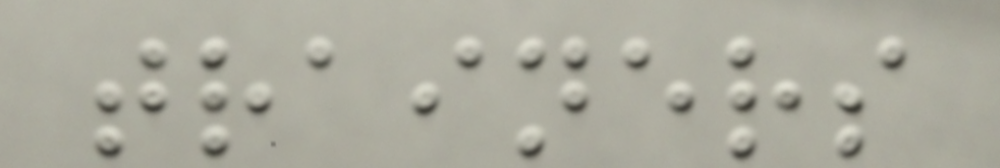trainers
